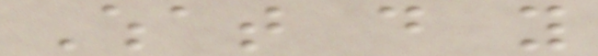What do you
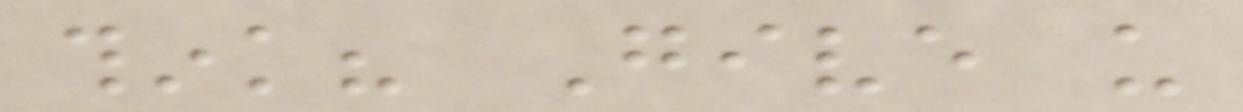think? Give us
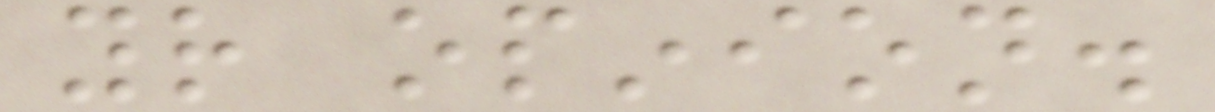your opinion.
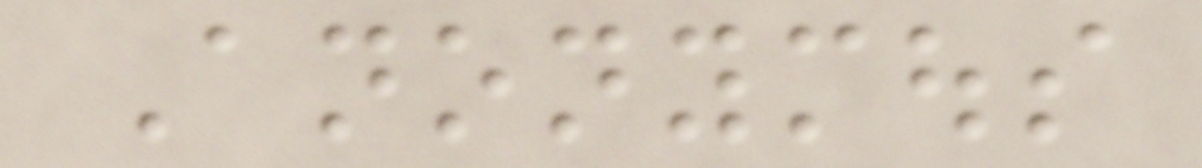Anonymous
